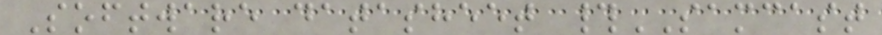Software datasheet #SAMCAST
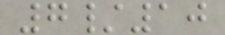7/10
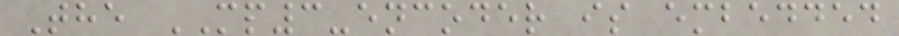The MP3-encoder is embedded
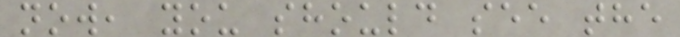now, you should see the
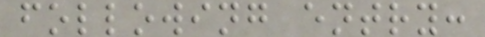following entry:
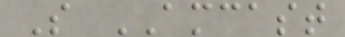S AMCAST
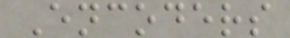Encoders
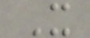X
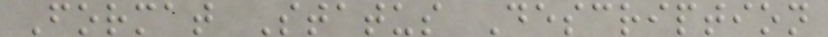Format Status Description
